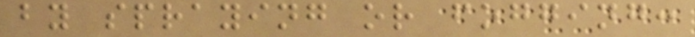by spraying or fogging:
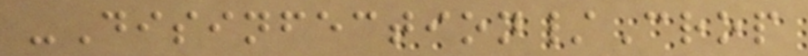-Disinfection/Crop
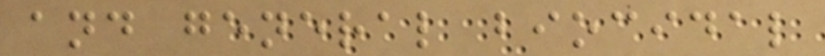and general biocidal
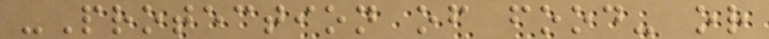-Protection of food- or
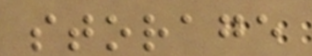storage
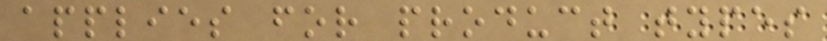applies for product types
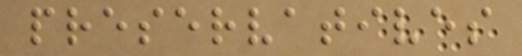preservatives
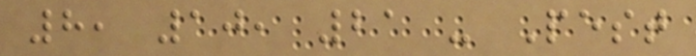8, 10, 21 - Pest
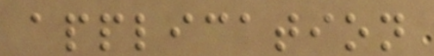application
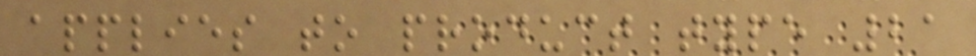applies to product type 21
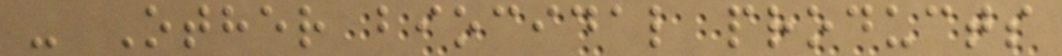- Other biocidal products
